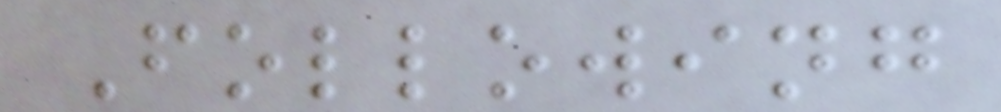Following
